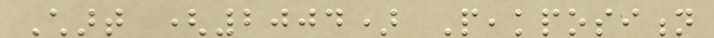Chart (2004) Peakposition
